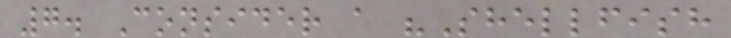7. Consider a "Shellfish
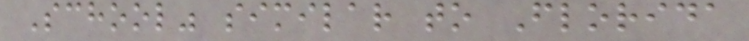School" similar to Florida
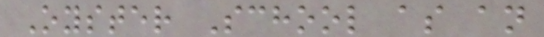Oyster School as an
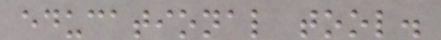educational tool.
